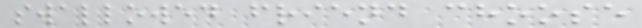swallowed friend choose
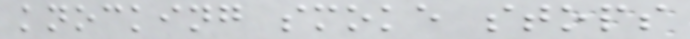knocking smoke stops
